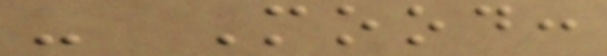- Mood:
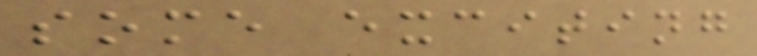some exciting
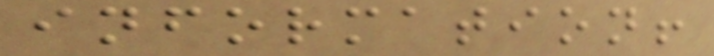information!
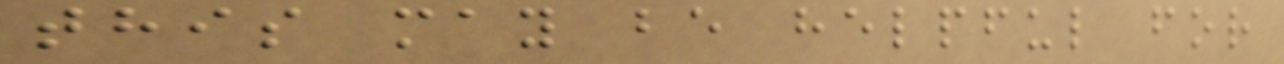this may be helpful for
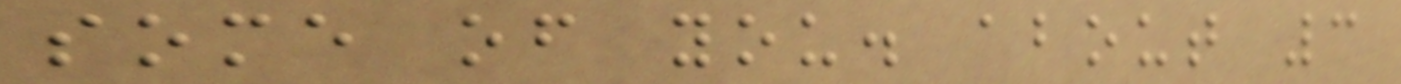some of you. about 3
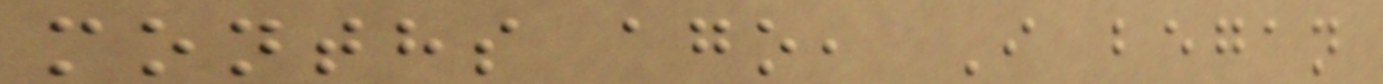months ago, I began
